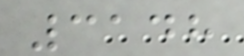3148
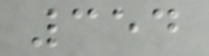354
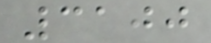3100
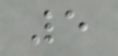5
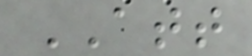ATT
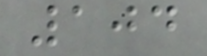104
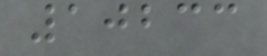10233
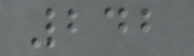242
